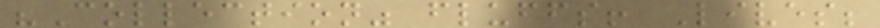"Collection" fluffs! Lives;
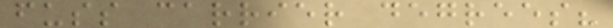fuss carrier degrees?
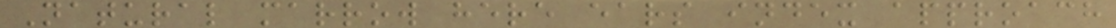Natural marrow here ears index approach
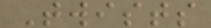Twists
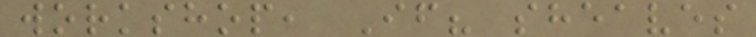workshop, If? sheaves
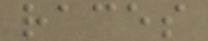races
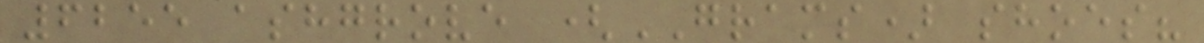6255 ashgrove (GRAMS) shoes?
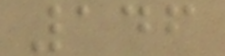146
